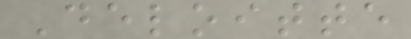Deloitte
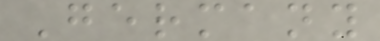Germany
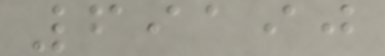69190
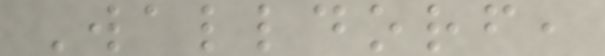Walldorf,
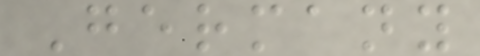Germany
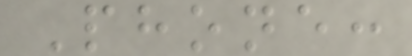Phone:
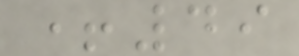+49
